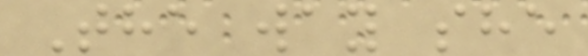The way she
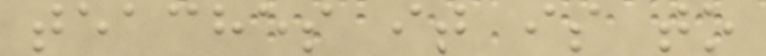teaches it is to
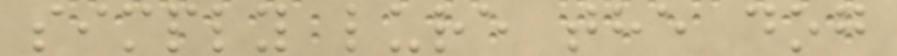simply lure the dog
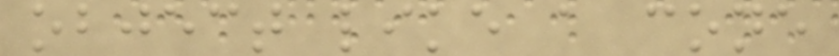object like a cone
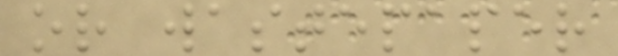or wastepaper
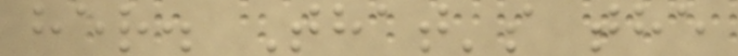her. That's the
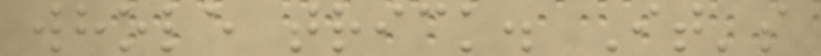whole trick. It's
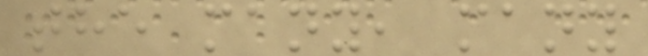the many, many
